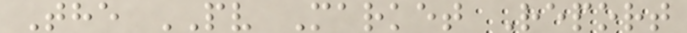The PV Market Report
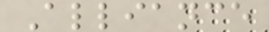Alliance
